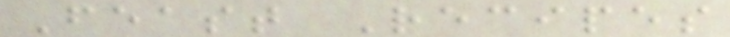Feast Recipes
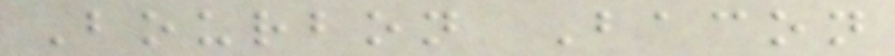Bourbon Bacon
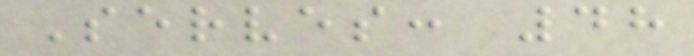Serves: 48
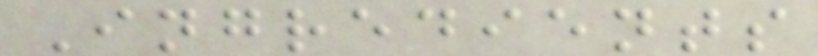Ingredients
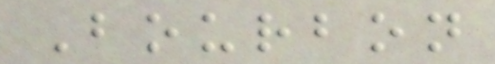Bourbon
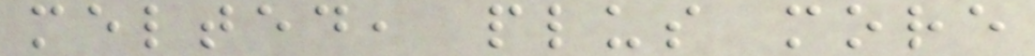melted, plus more
